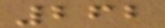262
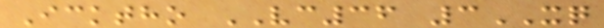Icktho VC36 3XQ
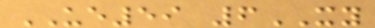UE59 6XY
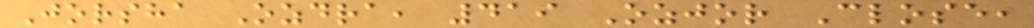Jorsha Ozdra, 419 Ozjor Close,
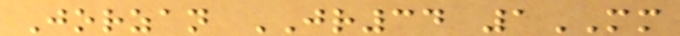Jorzan JR34 1MM
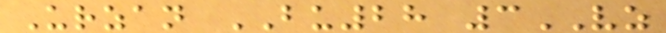Urzan BU28 3VZ
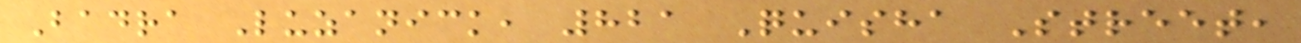Badra Luzanick, 821 Quisha Street,
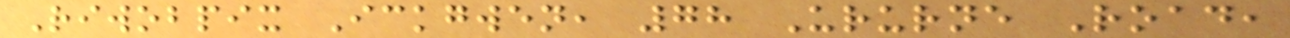Riwobpix Ickgwen, 78 Ururne Road,
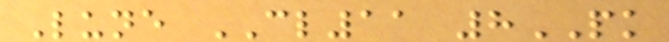Lune CL11 8PK
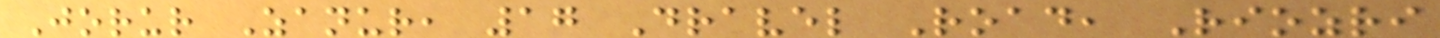Jorur Zanur, 17 Dravel Road, Riozri
